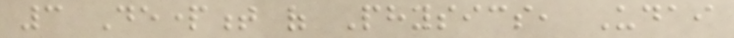3 Department of Physics, Udai
